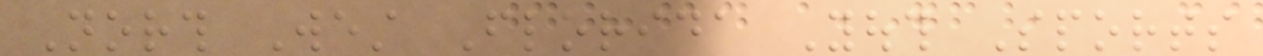North West Florida Youth Sports
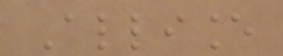Alliance
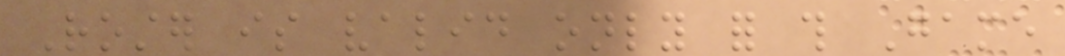Roster is valid only for this Game
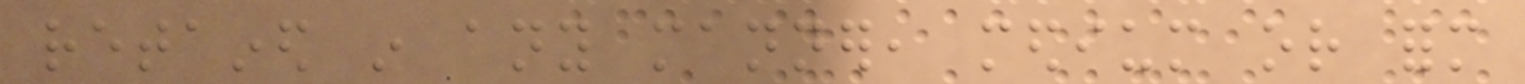retained in any manner, medium or form
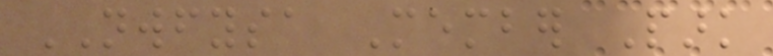NWFYSA Member Park
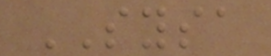SYSA
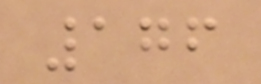176
